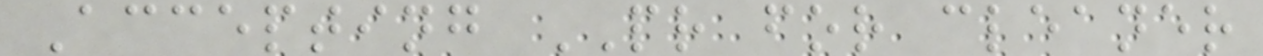Accepting PR for cleaner
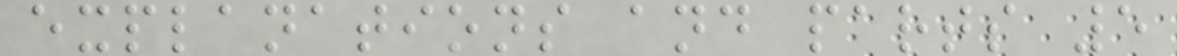explanations and parts 5
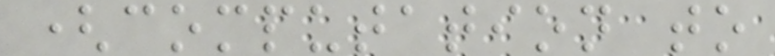(computation to
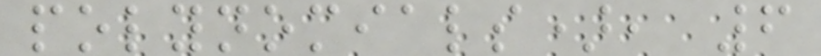polynomials), 6
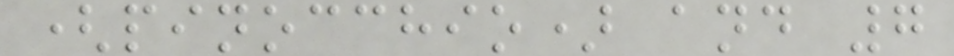(pinocchio) and 7
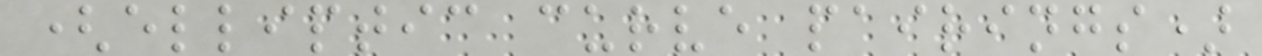(elliptic curve pairings)
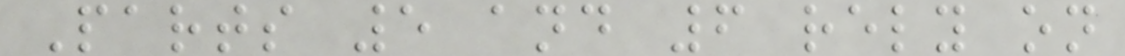Parts 5 and 6 rely on
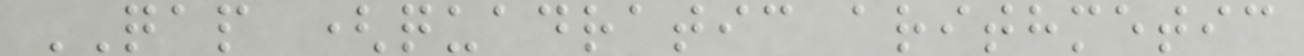QAP (quadratic arithmetic
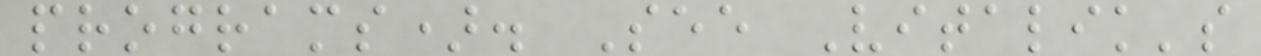programs). See Vitalik's
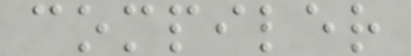compiler
